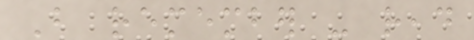But remember - read
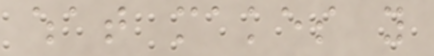what makes you
